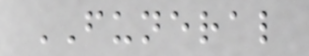FUNERAL
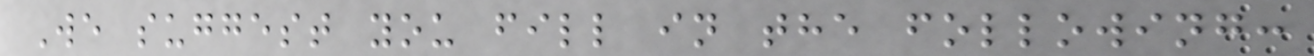We suggest you fill in the following:
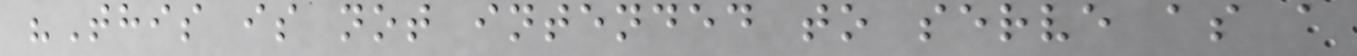"This is not intended to serve as a
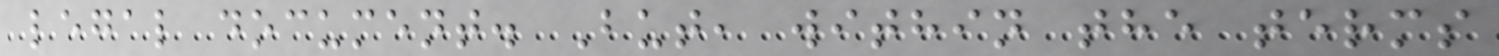legal document. But, within the terms
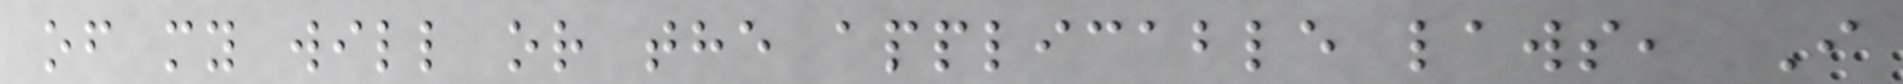of my will or the applicable laws, I
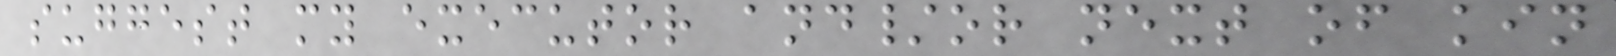suggest my executor and/or next of kin
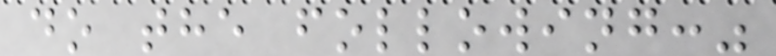do the following:"
